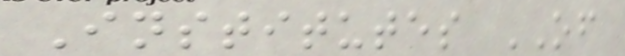Institutes OF
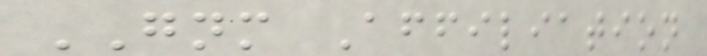GNM Affiliation
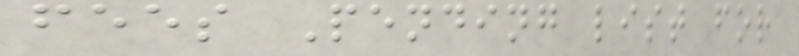fees Pending list for
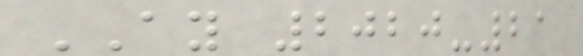AY 2020-21
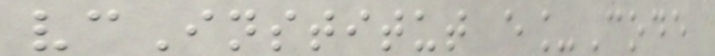vcInstitut e_Code
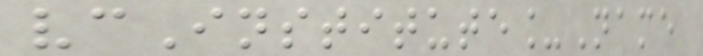vcInstitute_Name
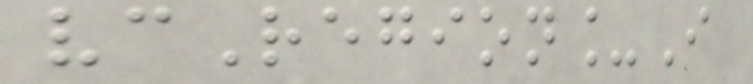vcRegion_I
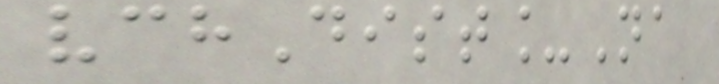vchDist_Na
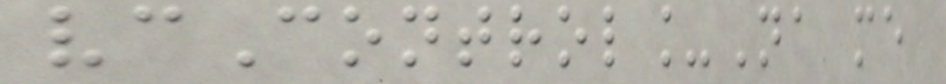vcControl_Na me
